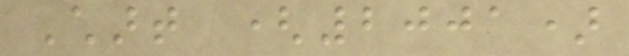Chart (2001)
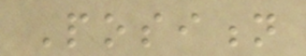Position
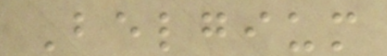Belgium
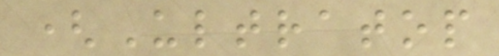(Ultratop
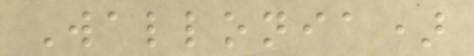Wallonia)
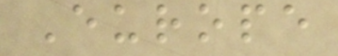Europe
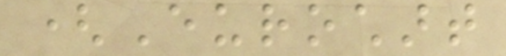(Eurochart
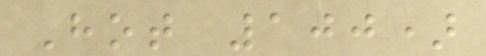Hot 100)
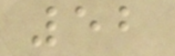52
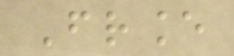France
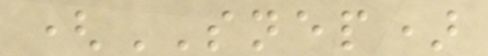(SNEP)
